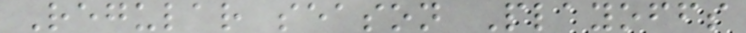Regular season Playoffs
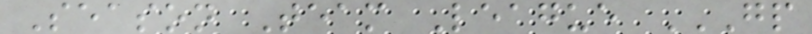Season Team League GP
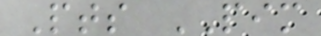Pts PIM
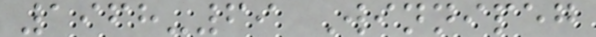1968-69 Winnipeg
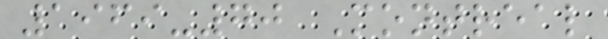1969-70 Montreal
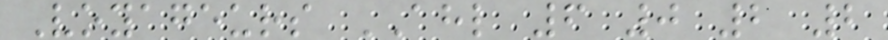Voyageurs AHL 6 0 2 2
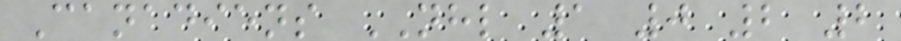Canadiens NHL 1 0 2 2
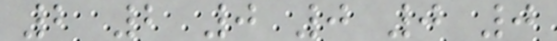2 2 0 0 0 0
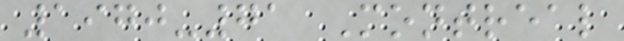1970-71 Montreal
